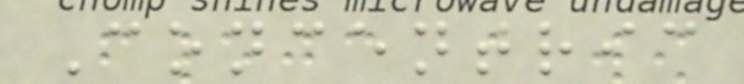Concentric
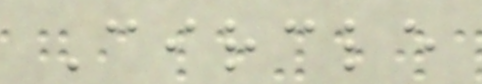Circle
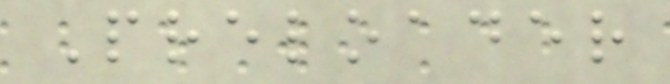Preloader
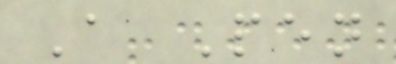A Pen
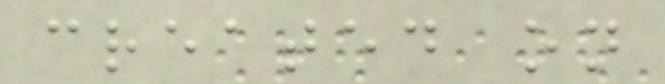created on
